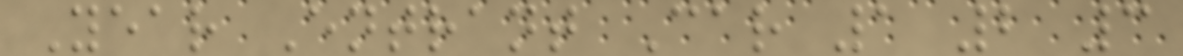Year Entrant Car 1 2 3
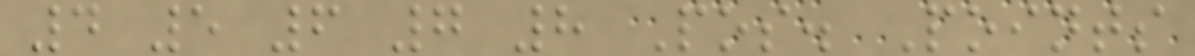4 5 6 7 8 Pos. Points
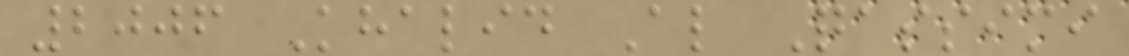2006 Khalid Al Qassimi
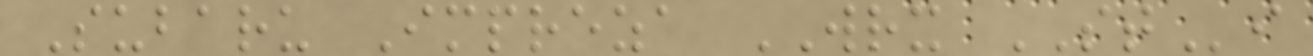Subaru Impreza WRX STi
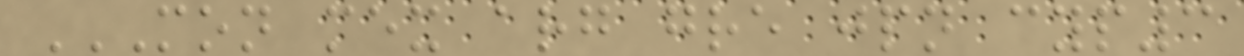MON MEX ARG GRE JPN CYP3
